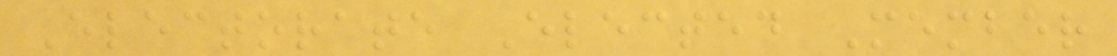Electorate Elected Member
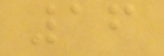16
